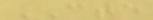CTE
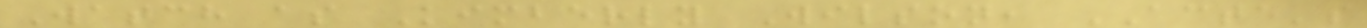Watch as Kimberly Wilson, ACTE's
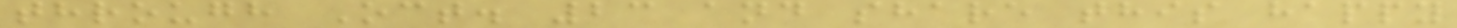through Oct. 23 and share this happy
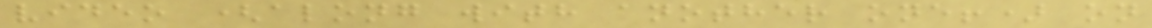video (along with another one!) on
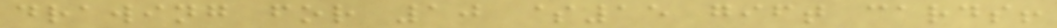drawing for 10 $15 gift cards!
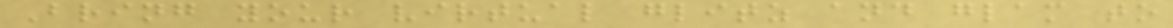Bring your virtual glitz and glam to
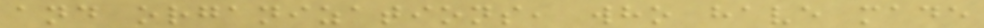and organizations, who have made
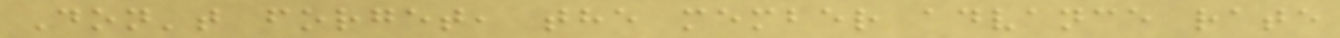Don't forget, the member advance rate
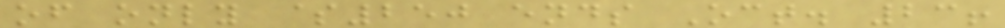of only $250 ends Oct. 23!
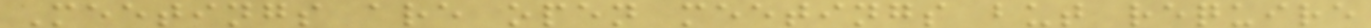Meetings are open meetings but require
